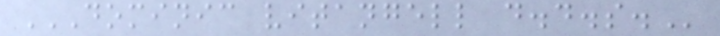DOMINIC VITANGELL D.D.S.
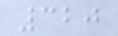320
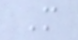M
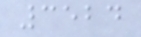3524
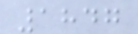1847
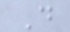D
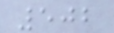502
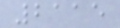2115
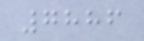7886
